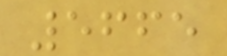5665
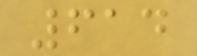614
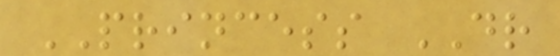PRINCESS DR
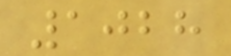1028
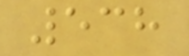538
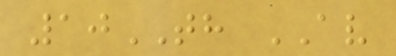10TH AV
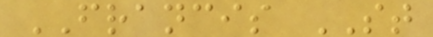FRANCIS ST
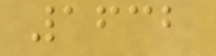1632
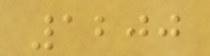1200
